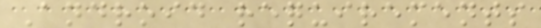Android requirements
